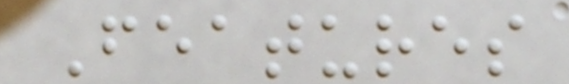Features
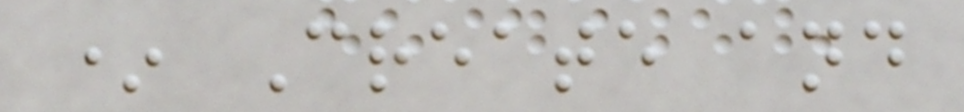* Create and
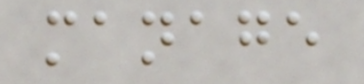manage
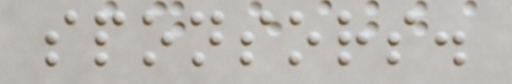sponsors.
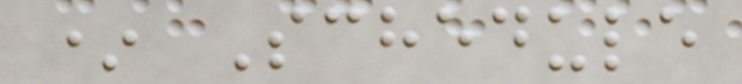* Schedule
